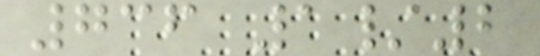736 1/2
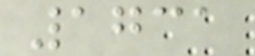1731
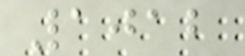1012
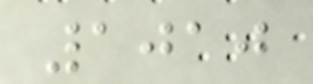1010
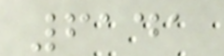6141
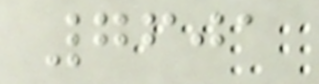7601
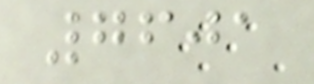7601
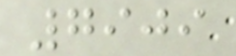7909
